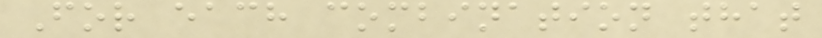For each combination that
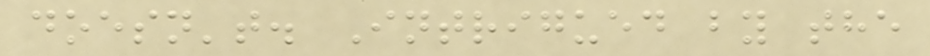doesn't. Intrigued by the
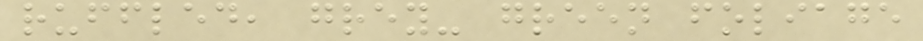ruffled, grey- green foliage
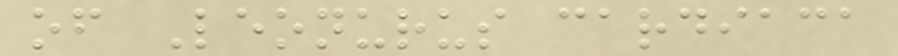of Leonurus cardiaca
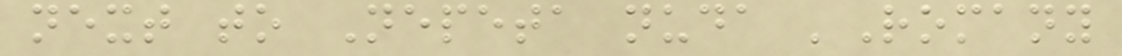next to Nepeta nuda 'Romany
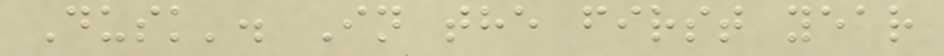Dusk'. In the first year
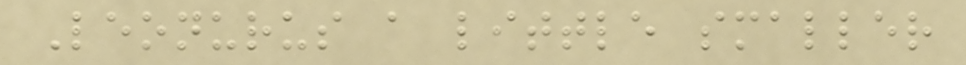Leonurus a little smaller
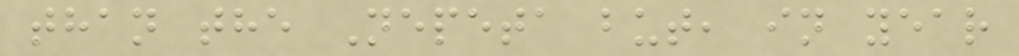than the Nepeta but, in year
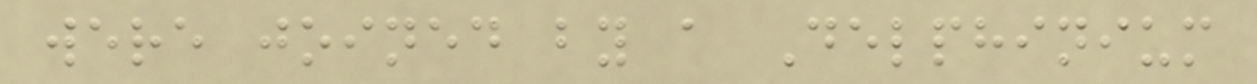were joined by a Delphinium
